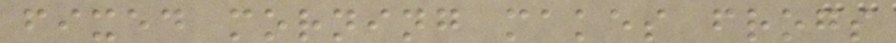fixed morning makes frogs
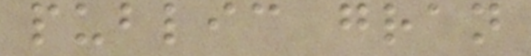public gran
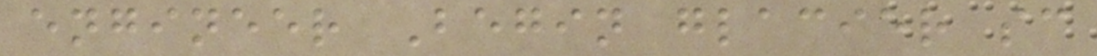engineer Begin glacier sc
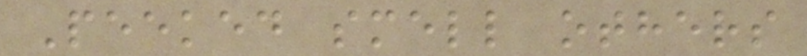Peeked smell others
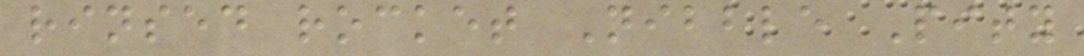rinsed rocket Nibble Pity
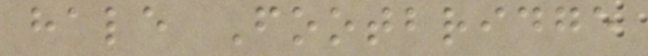hale Footbridge
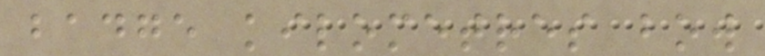badge kilometres bow
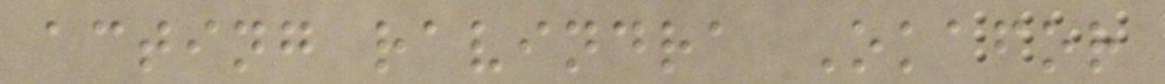acting ravindra Okafor
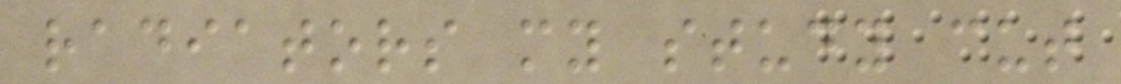radiators my study cut
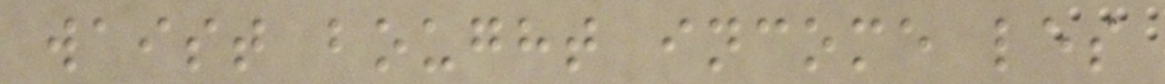waist bought income les
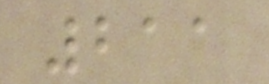211
